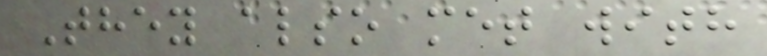They also met with
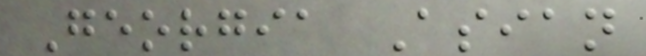Georgia Asian
